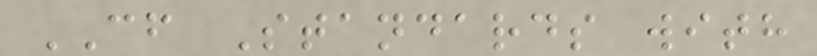CF Standards with
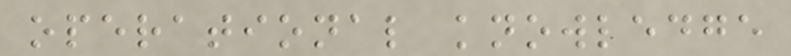operational knowledge
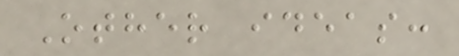Other ideas:
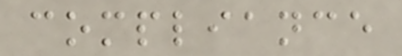compliance
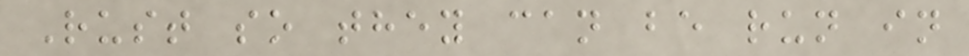Rust so they can be run in
